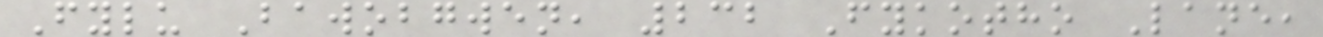Fylu Bawobgwen, 232 Fykotho Lane,
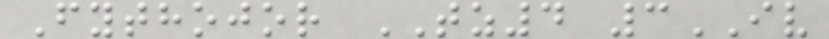Fythojor TZ4 3IV
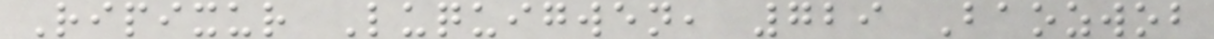Ripixur Luquigwen, 729 Baozwob
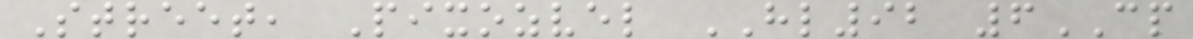Street, Pixozvel HL92 6CP
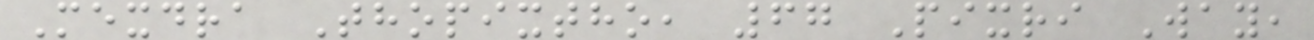Mexdra Thopixtho, 67 Pixri Way,
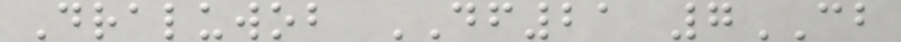Draluwob DF21 7CB
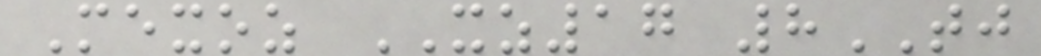Mexoz XZ17 8TJ
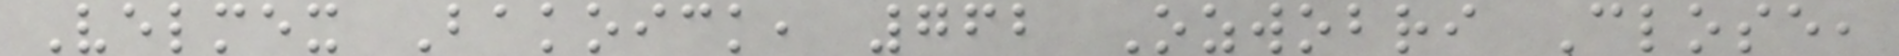Velmex Bakoick, 762 Ozwobri Close,
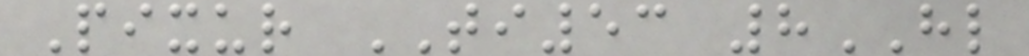Pixur TI53 8HL
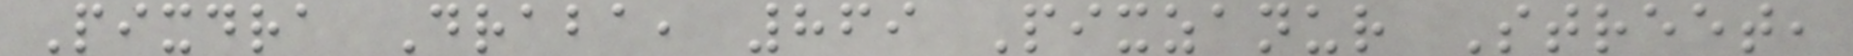Pixdra Draba, 869 Pixzanur Street,
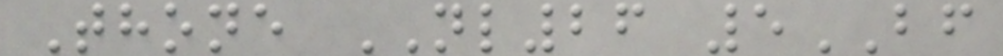Thone NL26 5BF
